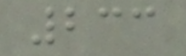233
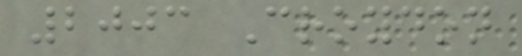2003 Croydon
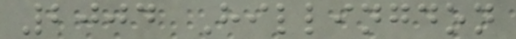2004 Hillingdon
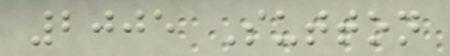2005 Sutton
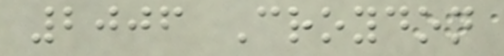2006 Croydon
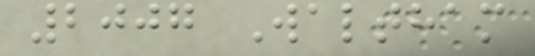2007 Waltham
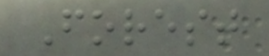Forest
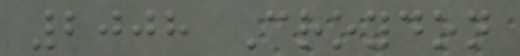2008 Croydon
